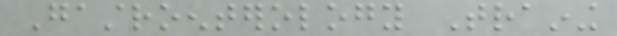Gastroenterology Training
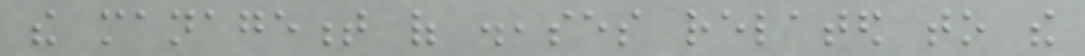the management of diseases related to the
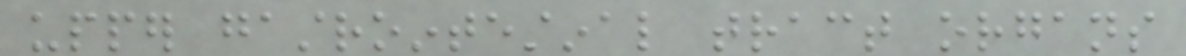upper gastrointestinal tract organs
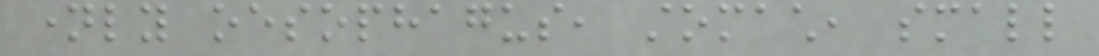namely oesophagus, stomach, small
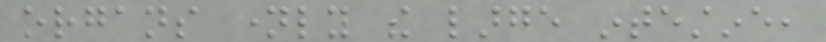organs namely the large intestine,
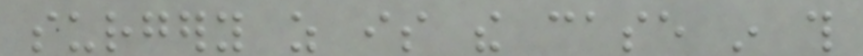surgery as is the case in this
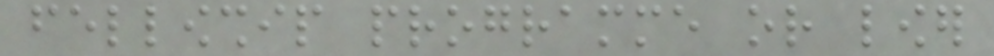fellowship programme or lower
